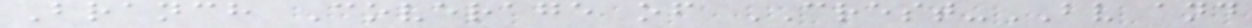Branch Coverage of CREST-BV and
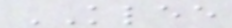KLEE
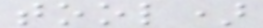tool)
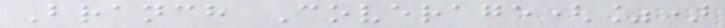Branch Coverage(%)
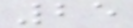25
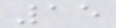15
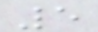5
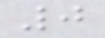0
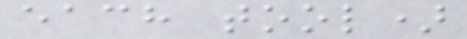each tool)
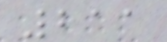211
